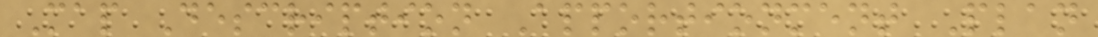Map Description Apportionment Plan
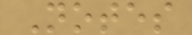Notes
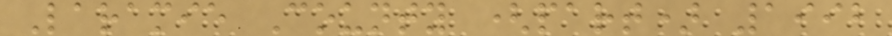Laramie County (part) 1992
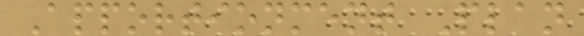Apportionment Plan
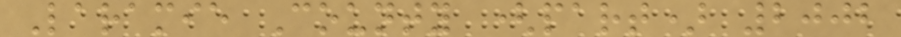Laramie County (part) 2002
